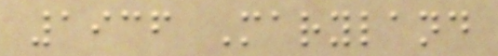1936 Maryland
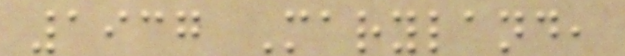1937 Maryland,
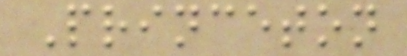Princeton
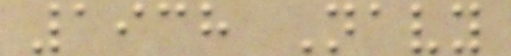1938 Navy
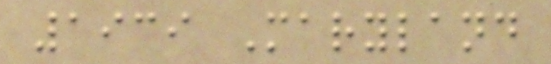1939 Maryland
